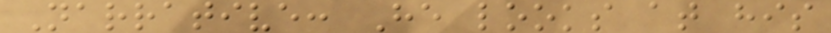Narrative: He looks at his
